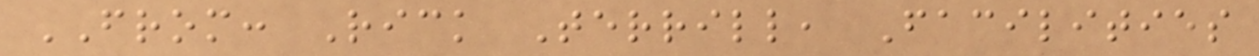FROM: Rick Terrill, Facilities
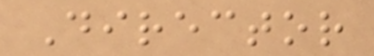Director
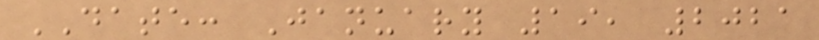DATE: January 19, 2021
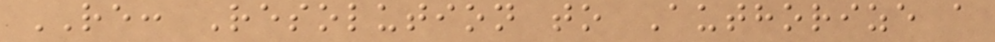RE: Resolution to Authorize a
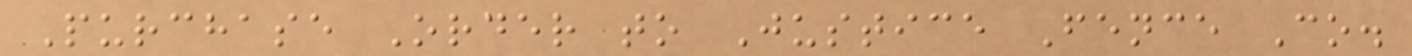Purchase Order to Justice Fence Co.
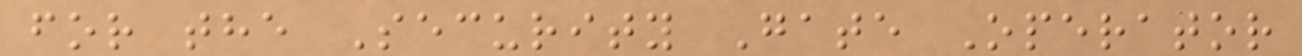for the Security Gate Operator
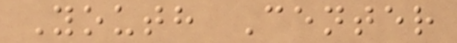Youth Center
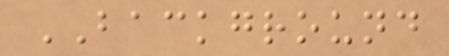BACKGROUND
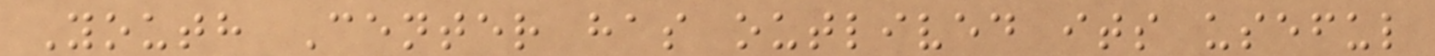Youth Center has outlived its useful
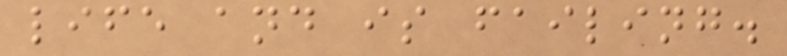life and is failing.
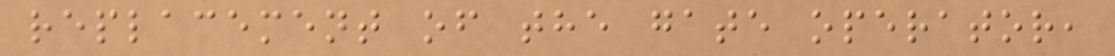replacement of the gate operator,
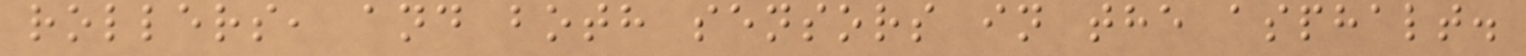rollers, and both sensors in the asphalt.
